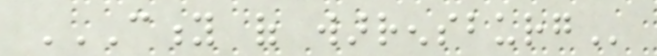CITY OF WARRENSBURG
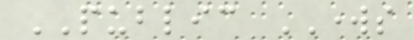PUBLIC WORKS
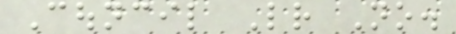Council Letter No.
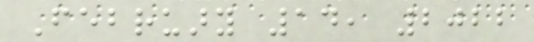February 14, 2022
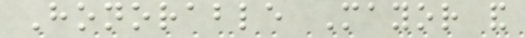Honorable Mayor and
